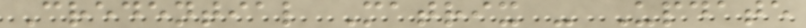Credential Matrix - Update
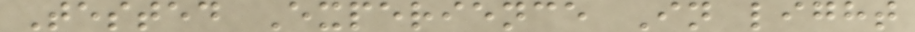Tested Experience In light
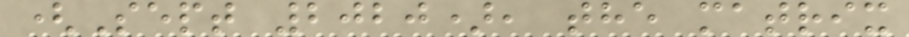(Sept 2020), the matrix
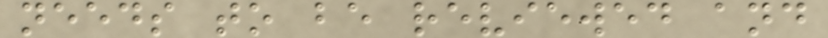needs to be reviewed and
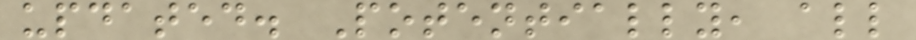updated. Potentially, all
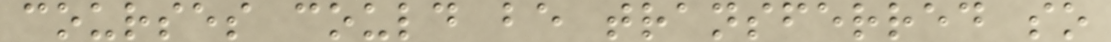courses could be transferred so
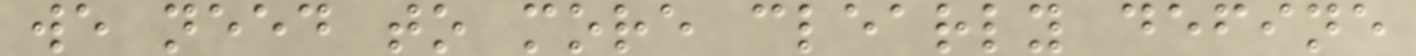we need to more clearly define
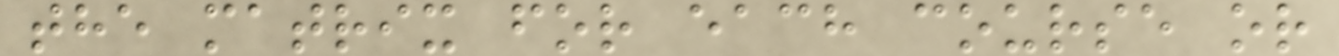the matrix for each course or
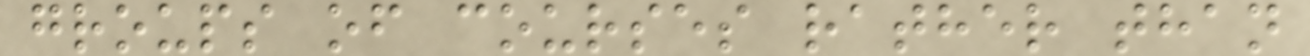groups of courses rather than
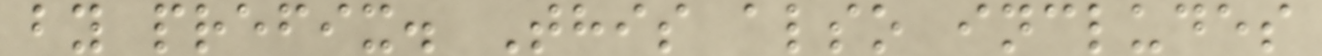by prefix. This also includes
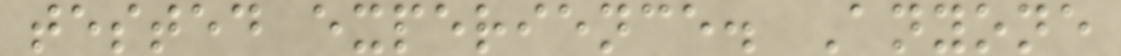tested experience. Anyone
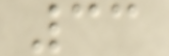33
